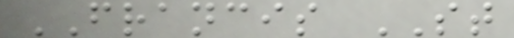FRANCIS ST
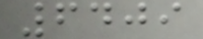6409
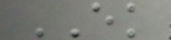EK
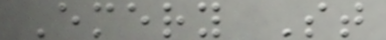Emery St
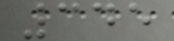345
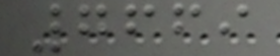7669
